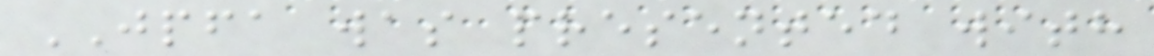JPFA was presented with
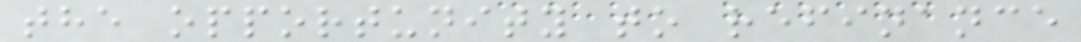the opportunity to refinance
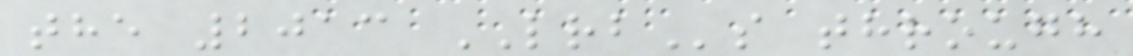the 2013 LRBs through
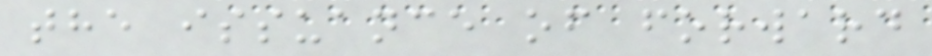the issuance of forward
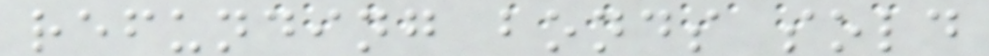refunding bonds sold
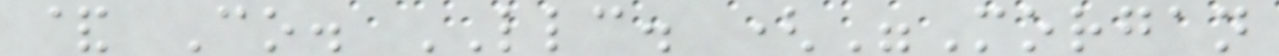& Co. LLC. ("Morgan
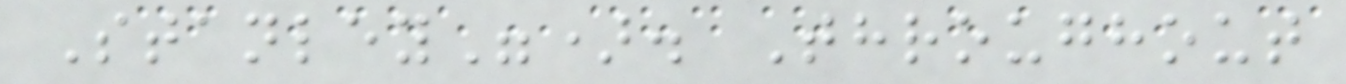Stanley"). Throughout
